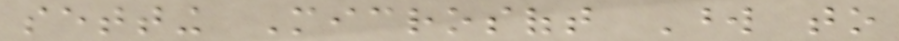setting Microsoft Word to
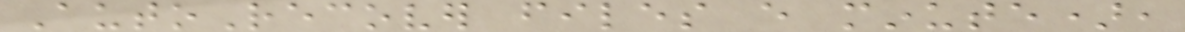AutoRecover files every minute),
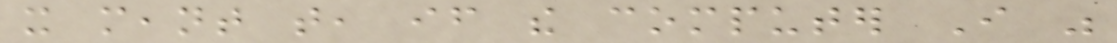it meant that, if the computer I was
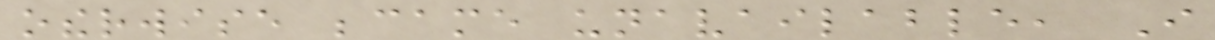otherwise became unavailable, I
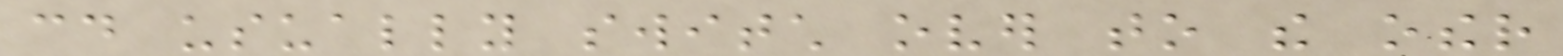could usually switch over to the other
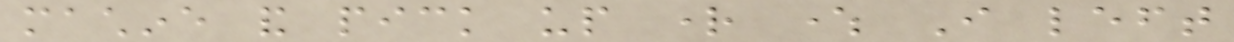machine and pick up right where I left
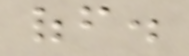off.
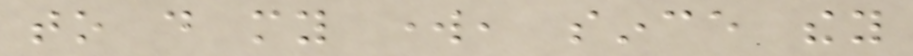to do my work, since they
